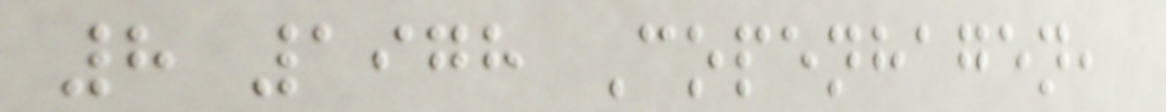8 1978 Copenhagen,
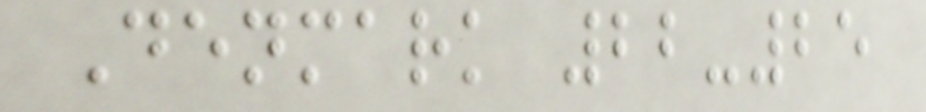Denmark 22-25
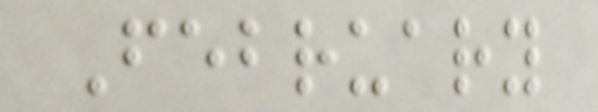February
